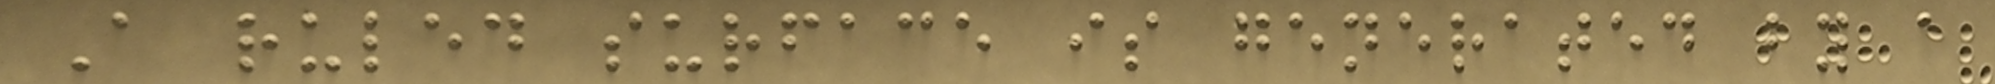A ruled surface is generated by a
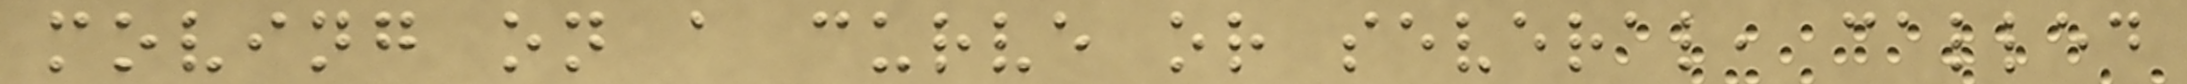moving on a curve or several, called
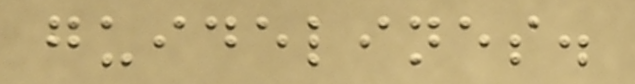guidelines.
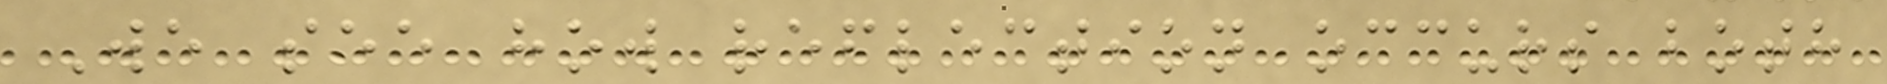We see how reflection occurs both
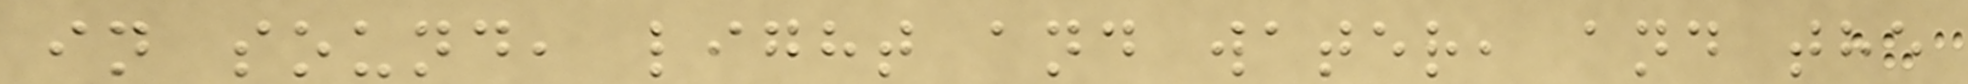in sound, light and water, and the
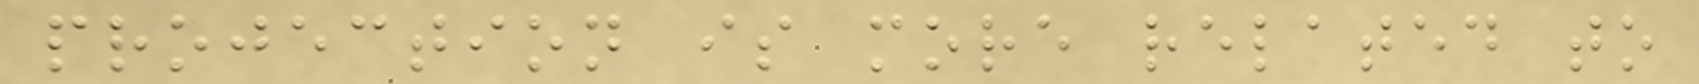projection is more related to
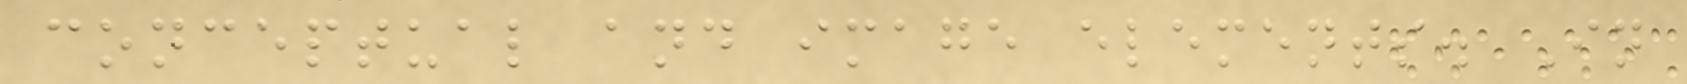conceptual and image elements. In
